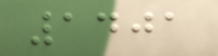1401
